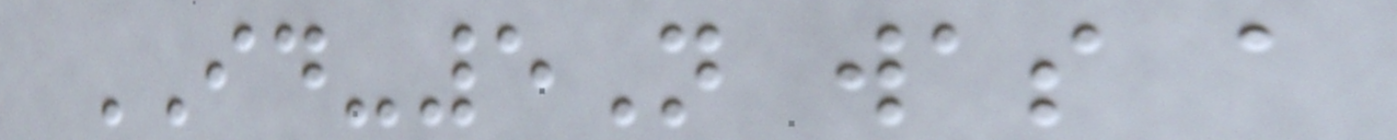ID-5N was a
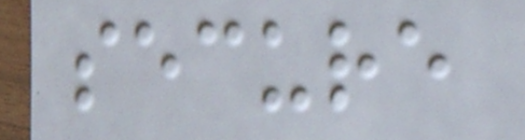secure
